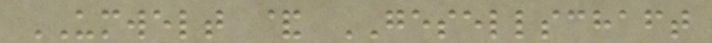UMWELT & GESELLSCHAFT
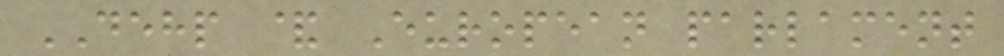DEHP & European parlament
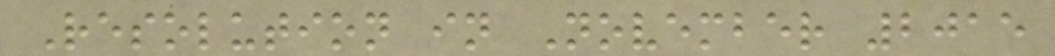Resolution in November 2015
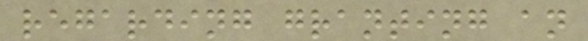regarding granting an
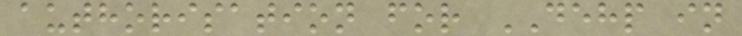authorisation for DEHP in
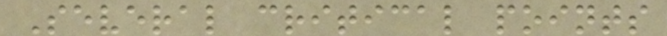Several critical points
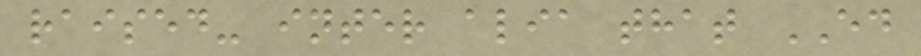raised- inter alia that ED
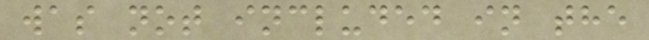was not included in the
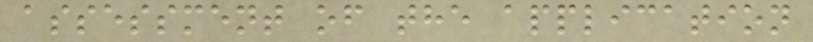assessment of the application
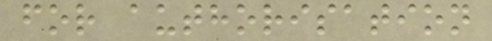for authorisation
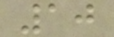10
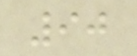90
